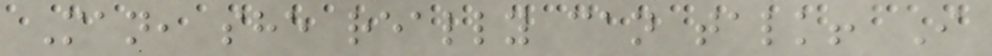Man, she really can talk! I
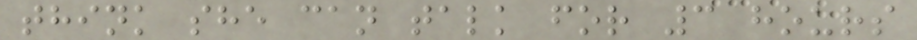think she can talk for 3 hours
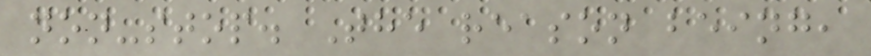non-stop. The reason being,
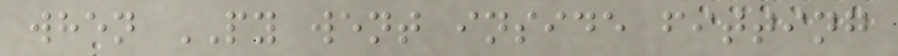when PY went inside fitting
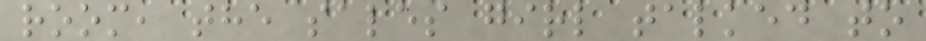room, the sales girl talked to
